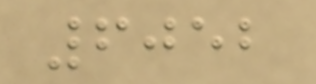6052
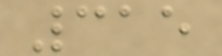315
